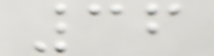36
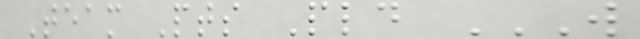Team Pts Pld W
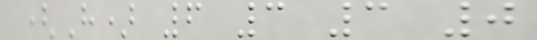(H) 6 3 3 0
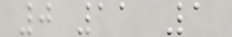0 11 1
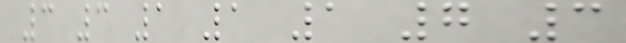3 3 1 1 1 7 3
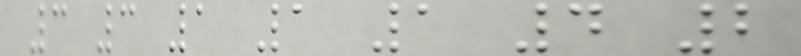3 3 1 1 1 4 2
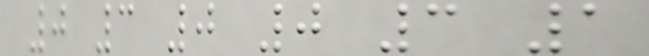0 3 0 0 3 1
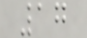17
